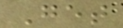Get
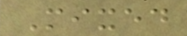Mixed
